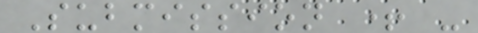Submission + -
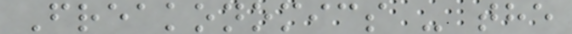Freakonomics - the
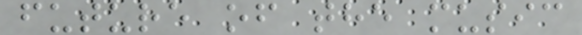future of the music
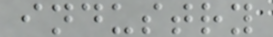industry
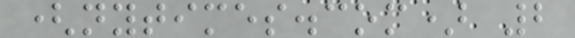(nytimes.com) 2
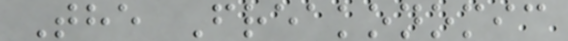The Freakonomic
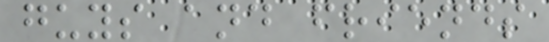guys and friends
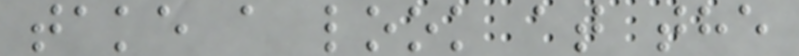take a look at the
